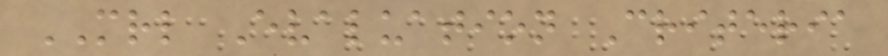MRL Evaluation Criteria
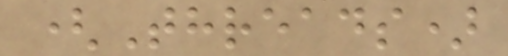(Threads)
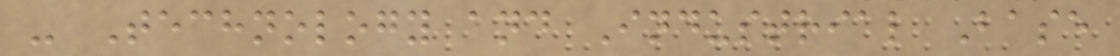- Technology and Industrial Base
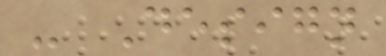- Design
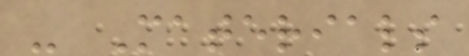- Materials
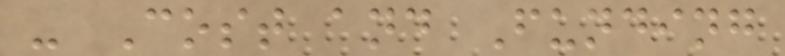- Cost and Funding
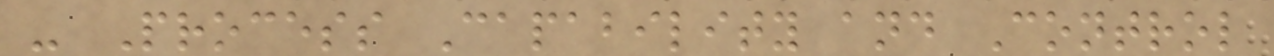- Process Capability and Control
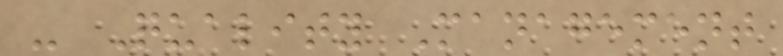- Quality Management
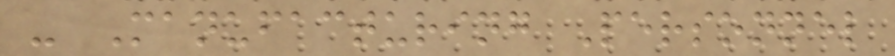- Manufacturing Personnel
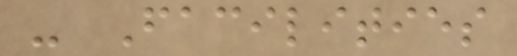- Facilities
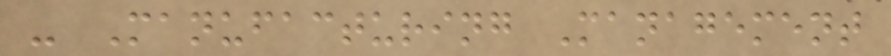- Manufacturing Management
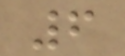6
